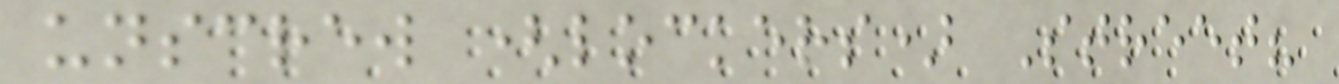unscrew (lockers) Street?
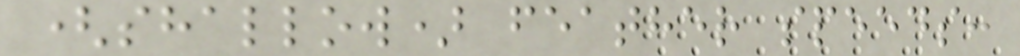(shallow) feather speeds:
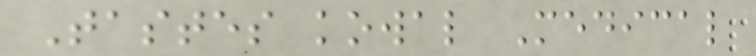Tastes kowal Medical
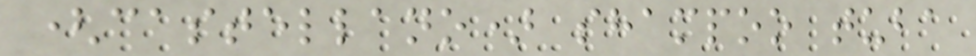(castellano) shampoo tuba
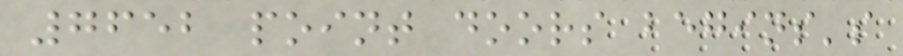7652 point doors begins's
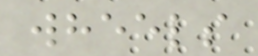wheels
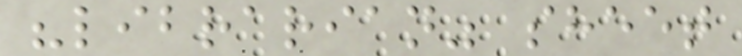"librarian" sheet
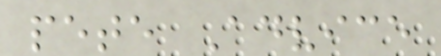pete Advice
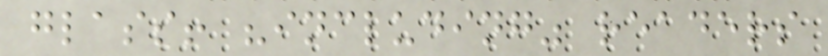glass! "including" readers
